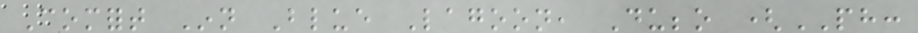Comfort Inn Blue Lagoon, Dubbo (PH:
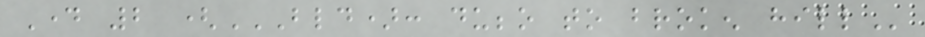Day 2 (BLD): DUBBO TO BROKEN HILL
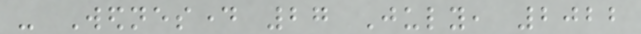- Wednesday 27 July, 2022
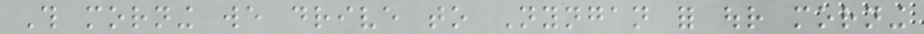This morning we drive to Nyngan for our morning
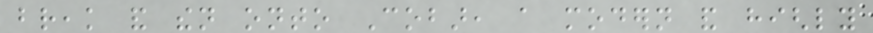break and then onto Cobar, a modern and highly
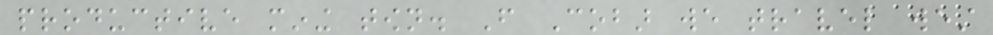productive mining town. From Cobar we travel west
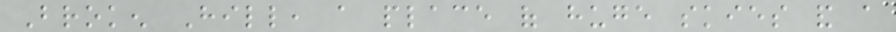Broken Hill, a place of huge skies and a
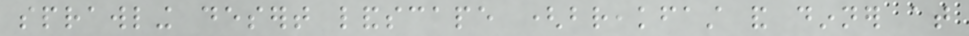sprawling desert landscape (breakfast and dinner at
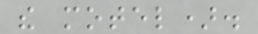the motel).
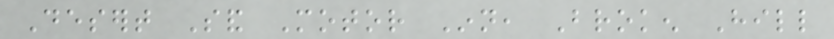Desert Sand Motor Inn, Broken Hill
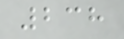238
